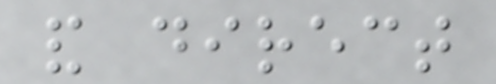and direct
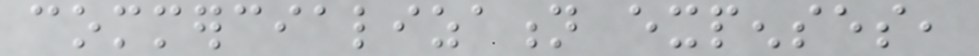commercialization expenses,
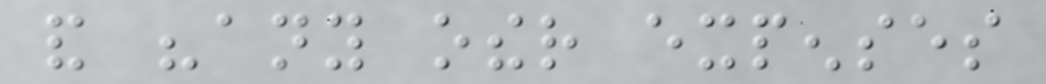and "any other expenses
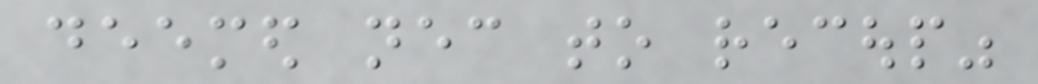deemed necessary to recoup"
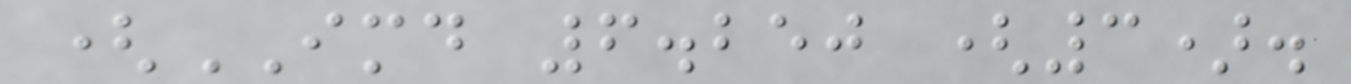(IMD 6.250 (3).
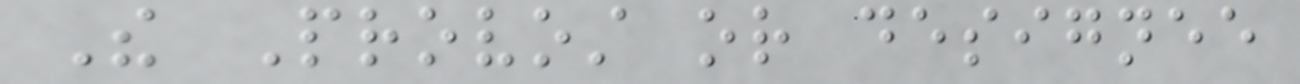The Provost or designee
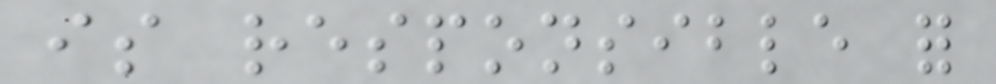is responsible for
